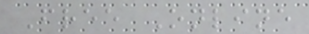Free Online
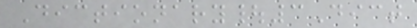Dictionary|3Dict
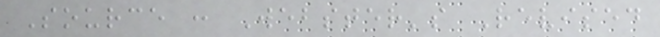Source : Webster's Revised
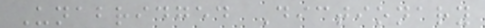Unabridged Dictionary
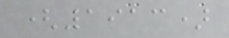(1913)
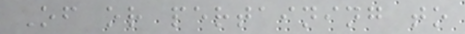Of or pertaining to
